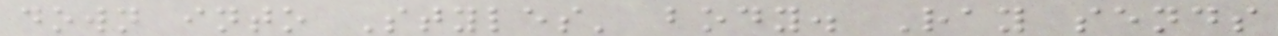down into Styles' body. Ray sends
